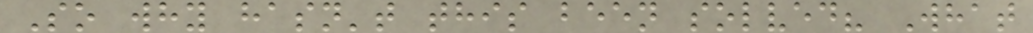So why hasn't this been solved? What
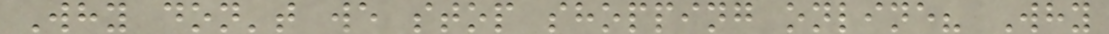Why don't we stop shopping online? Why
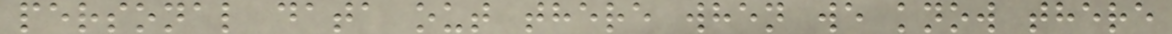personal data out there when we know there
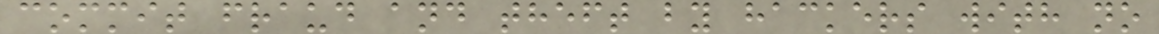commit fraud and theft by hackers with no
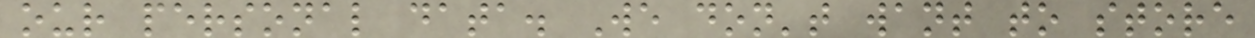our personal data. We don't want to store
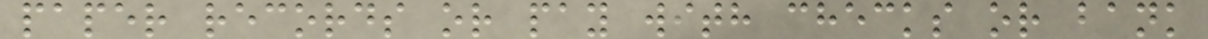paper records or pay with checks or bank
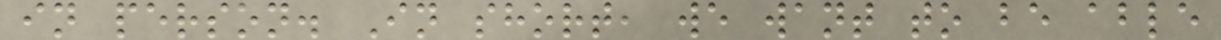in person. In short, we want to be able
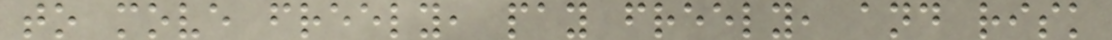to move freely, pay freely, and risk
